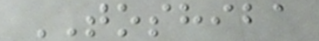TOSHIBA
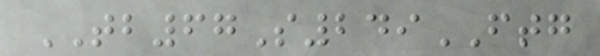TB67S249FTG
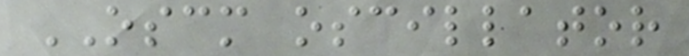OSCM oscillator
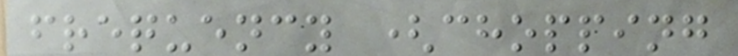frequency (chopping
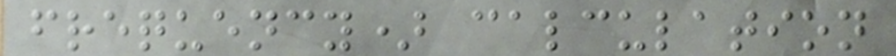frequency) calculation
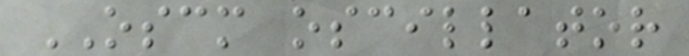OSCM oscillator
